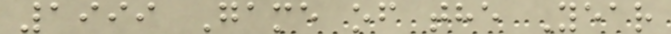1999 Game of the Year
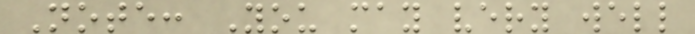Note: You may very well
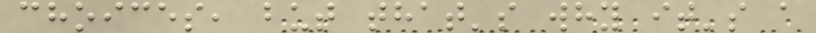choices, but that's why it's a
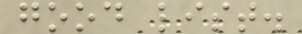good list.
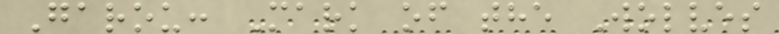Garou: Mark of the Wolves
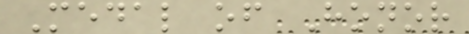Medal of Honor
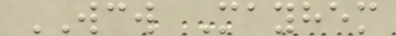WCW Mayhem
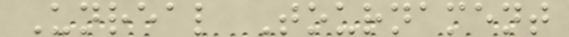Unreal Tournament
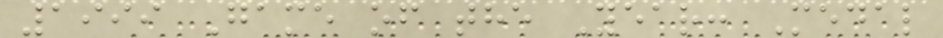1999 Game of the Year: Medal
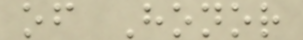of Honor
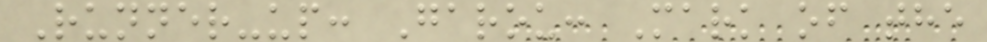Runner-up: Garou: Mark of the
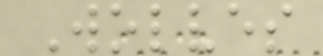Wolves
